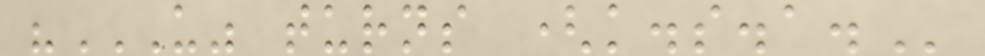"U" TURNS (K.S.A.
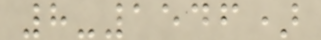8-1546)
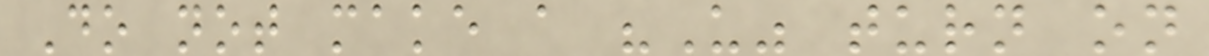Do not make a "U" turn on
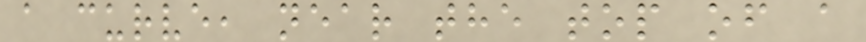a curve, near the top of a
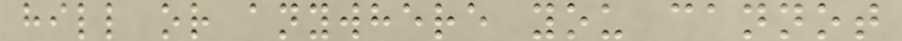hill or anywhere you cannot
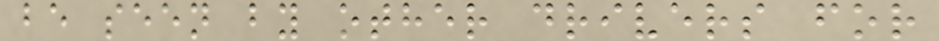be seen by other drivers for
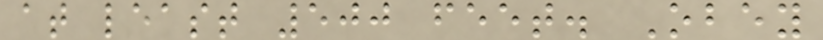at least 500 feet. Obey
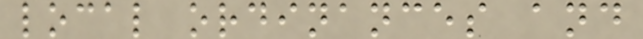local ordinances and
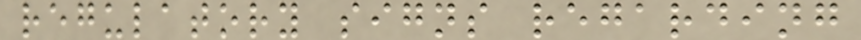regulatory signs regarding
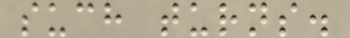such turns.
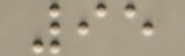95
